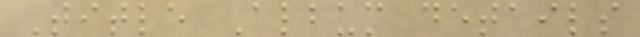Title Album details
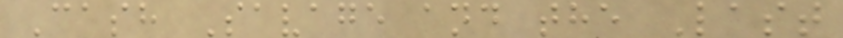Cash Savage and the Last
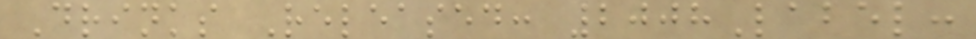Drinks Released: 2008Label:
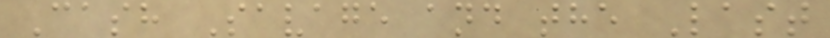Cash Savage and the Last
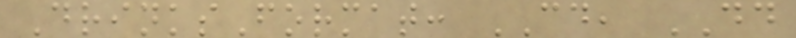DrinksFormat: CD, DD
